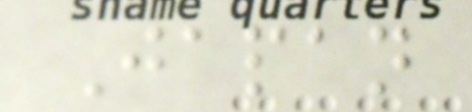Japan
